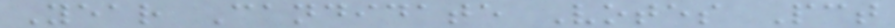Year Candidate Votes Pct
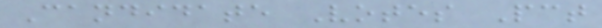Candidate Votes Pct
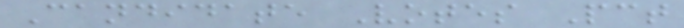Candidate Votes Pct
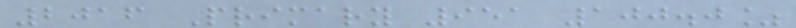2016 Primary 951 100.0%
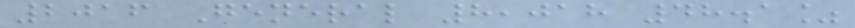2016 General 8,018 48.1%
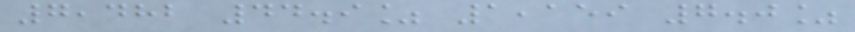7,482 44.9% 1,159 7.0%
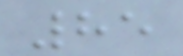85
